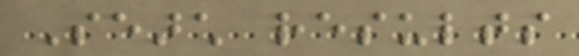Search results
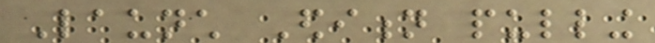Launch Edition pulling
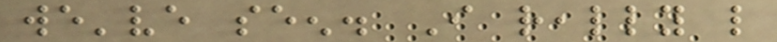we've seen. I really like
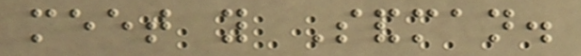meet you Sandman.
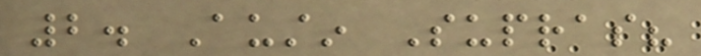2. Austin Supras?
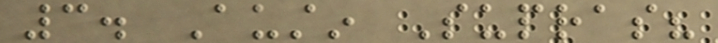3. Austin Supras?
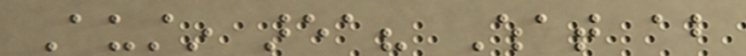Austin area? What about
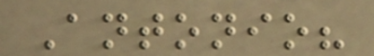Antonio?
